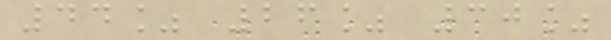44% 26% 30%
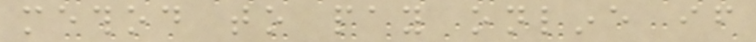method to pay online if
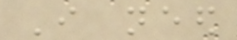I need
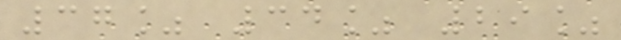37% 34% 29%
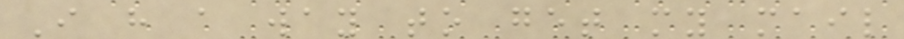I have a way to get my mail
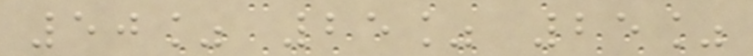50% 25% 25%
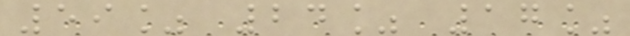59% 24% 17%
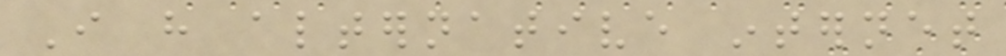I have alternative internet
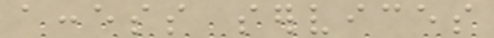access services
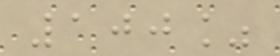100%
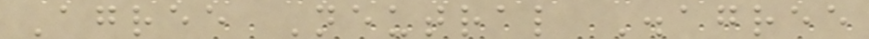Agree Neutral Disagree
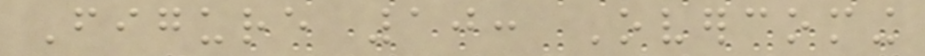Figure 10: Overcoming
